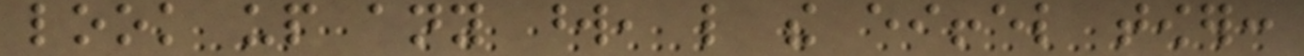look up any word, like the eiffel tower:
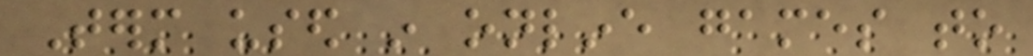Term used in online games to
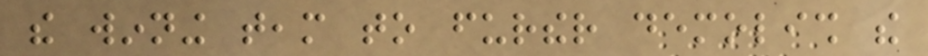the winning team to further demolish the
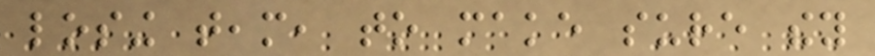losing team, to make sure they
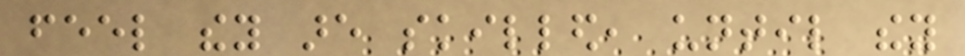feel they are skilled, until they
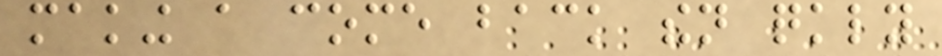making a come back then quickly
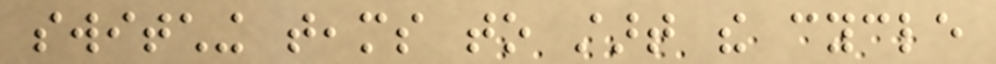switching teams to start the cycle
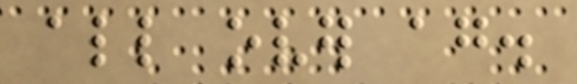all over again.
